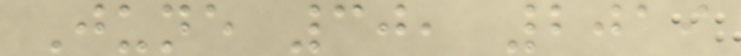June 30, 2019
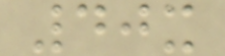40x
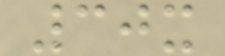30x
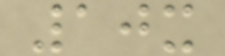10x
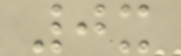0x
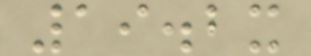19.2x
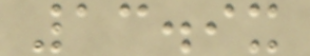13.9x
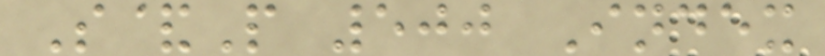S&P 500 Index
